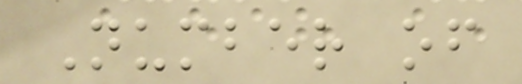Number of
